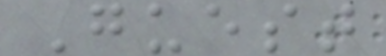Guest
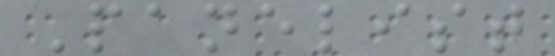Panelist
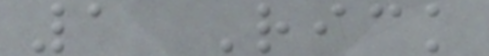1 Rick
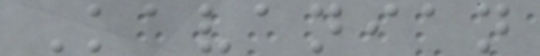Kavanian
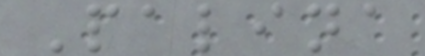Palina
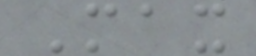Max
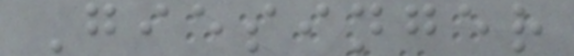Giesinger
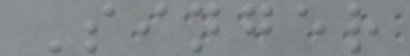Singer
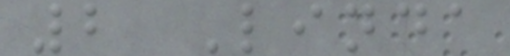2 Linda
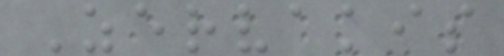Zervakis
